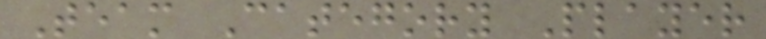Team Category Player
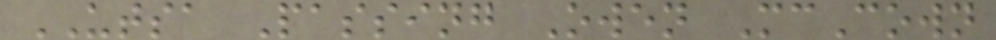UTSA Passing Owen McCown
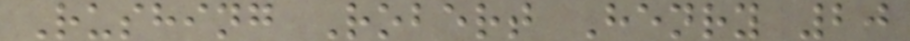Rushing Robert Henry 20
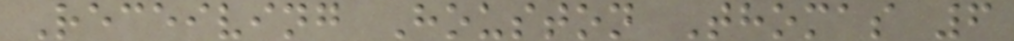Receiving Houston Thomas 6
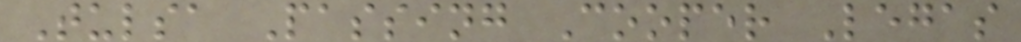Tulsa Passing Cooper Legas
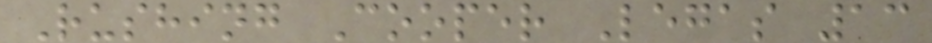Rushing Cooper Legas 13
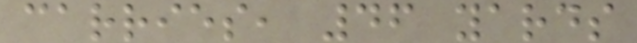carries, 46 yards
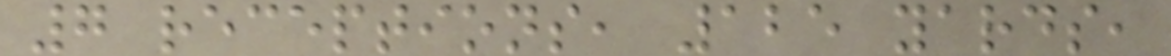7 receptions, 125 yards,
